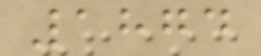1874
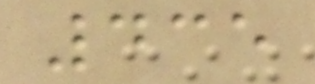435
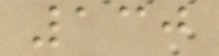130
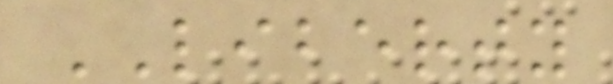LIBERTY
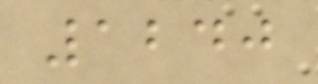1240
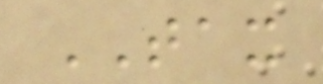TAX
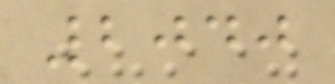2040
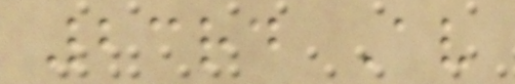23rd Av
